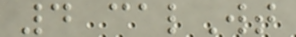4 calWt
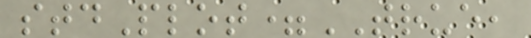stdPlot=TRUE,
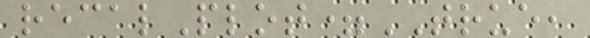recalPlot=TRUE,
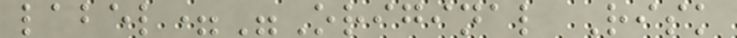label="Original Risk
